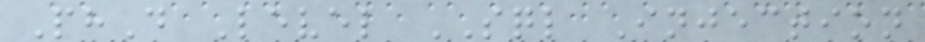PhD Level SQL Injection
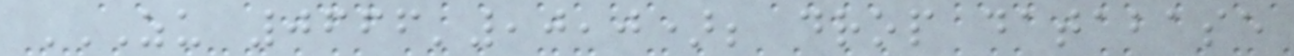ZU 0666',0,0); DROP DATABASE
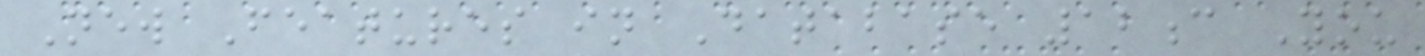New Features in Database 12c You
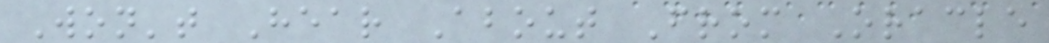Won't Hear About From Oracle
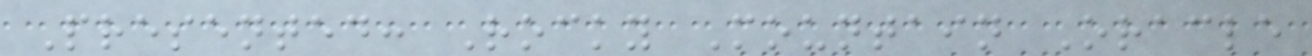Presented: Rocky Mountain Oracle
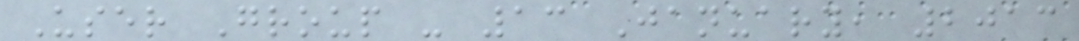User Group - 13 January, 2013
